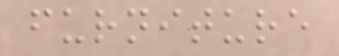furniture
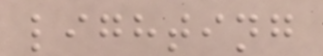lighting
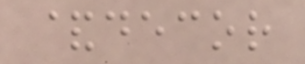&decor
